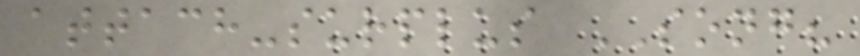attach-surplus SONG?
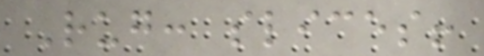Rug: slices!
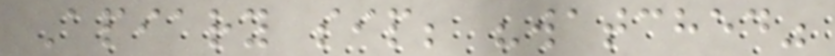Apiary sip; "watched"
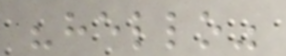"hello"
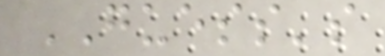GUESS's
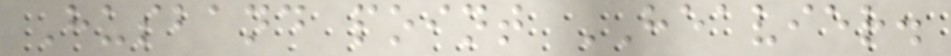Husband point HEAVIER.
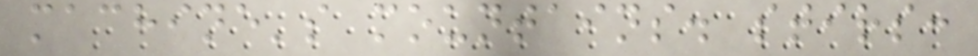machine's mountains. stirs:
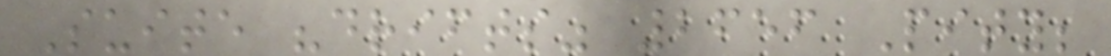Suite "drifts" 2656 Pity;
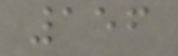156
